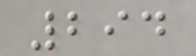294
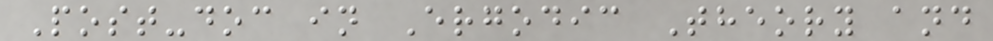Post-doc in Ergodic Theory and
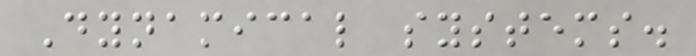Dynamical systems.
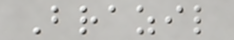Brazil
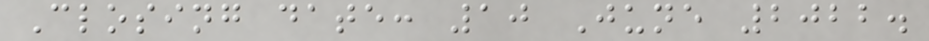Closing date: 10 June 2022.
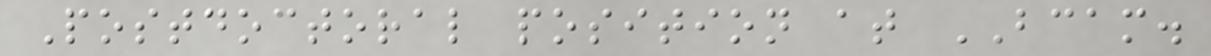Postdoctoral position at BCAM.
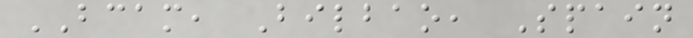BCAM, Bilbao, Spain
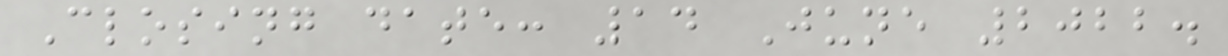Closing date: 14 June 2022.
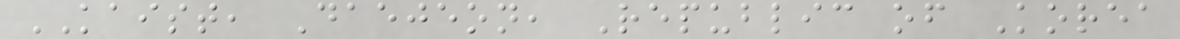KAIST, Daejeon, Republic of Korea
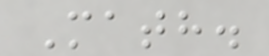Math.
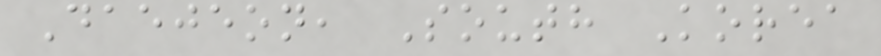Daejeon, South Korea
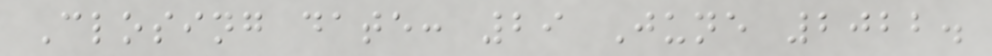Closing date: 29 June 2022.
